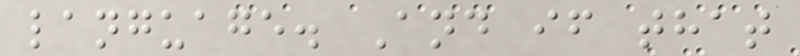language. And if that
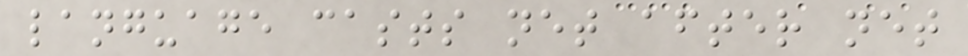language casts net after net
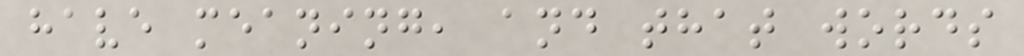have meaning, and that words
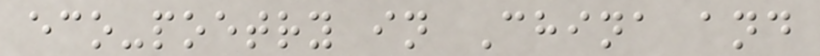eco-poetry in China and
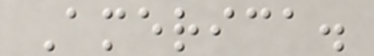America.
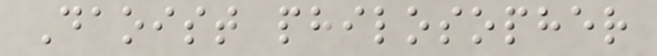Daoist philosopher
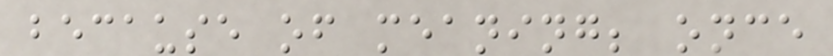because of meaning; once
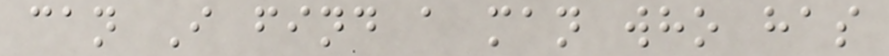can I find a man who has
